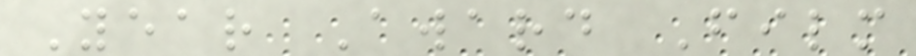Year Award Film
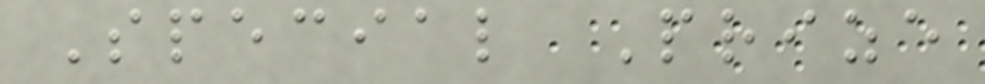Special Prize
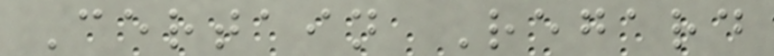Certain Regard
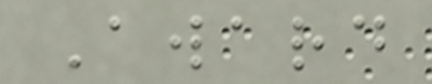Award
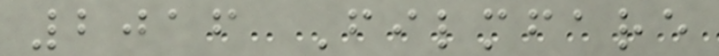2016 Filmfare
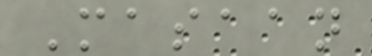Masaan
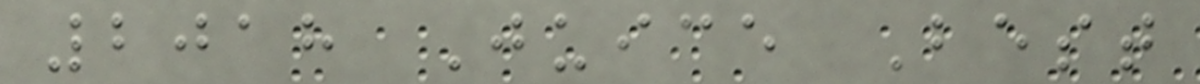2018 Juice Best
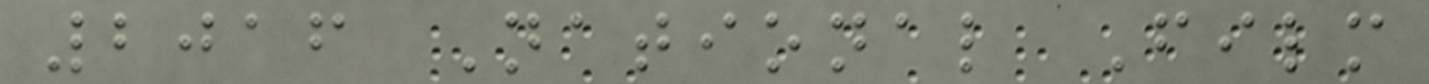2016 National Film
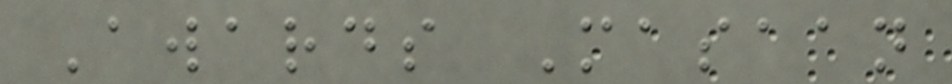Awards Masaan
